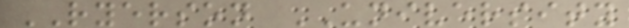RYERSON UNIVERSITY
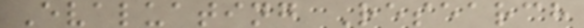Evaluating Research
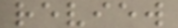review
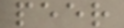peer
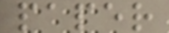paper
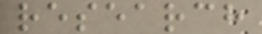research
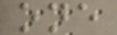one
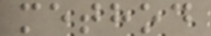method
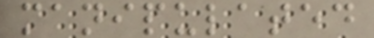manipulated
